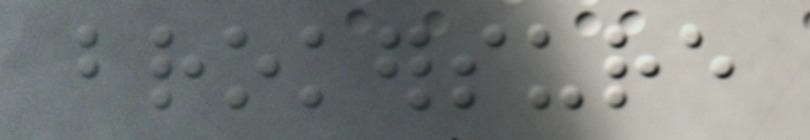brokersure
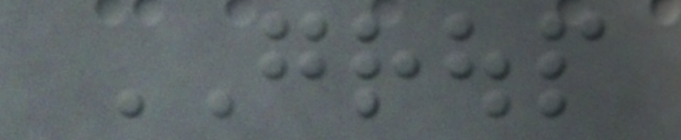GROUP
